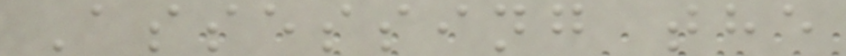Assessing the
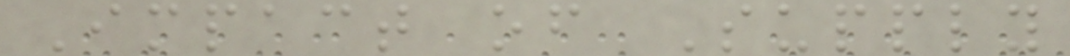Impact of Supply
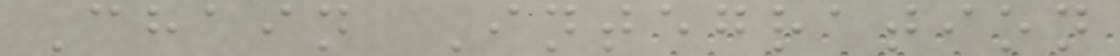Chain Integration
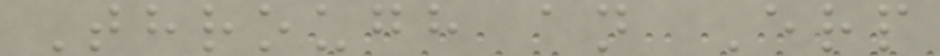Through an Erp
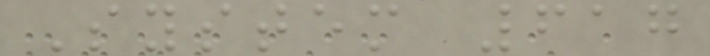System 617
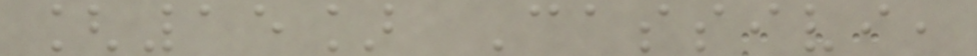[15] Cassivi,
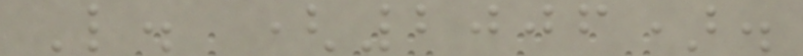L. (2006).
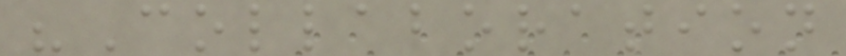"Collaboration
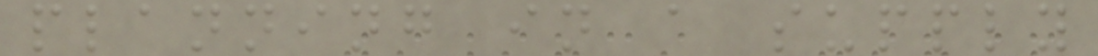planning in a supply
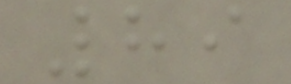89
